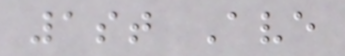1st Ave
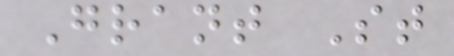Grant St
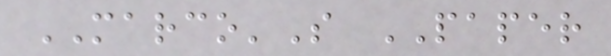MARCO'S PAPER
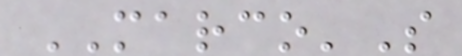MARCO'S
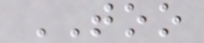TOO
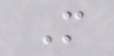M
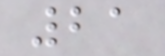21
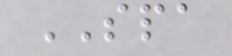SPA
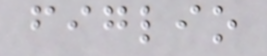figlio
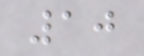10
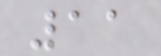11
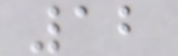12
